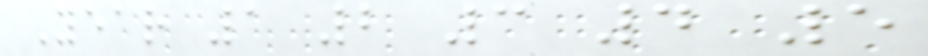Year 1 2 3 4 5
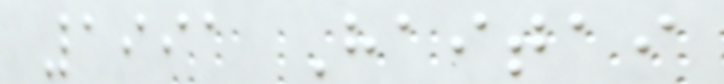1991 Haitai
